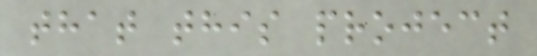that this project
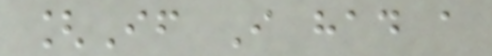[If I had a
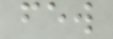few
